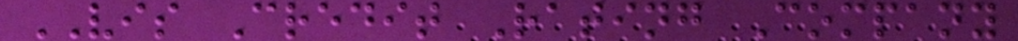VIS Credit Rating Company
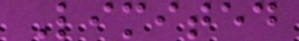Limited
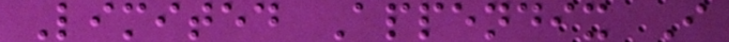Limited Appendix I
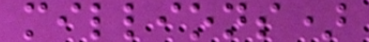millions)
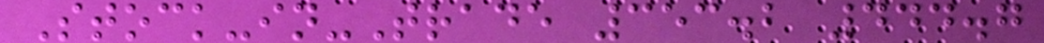Stock-in-Trade 353.2 444.7
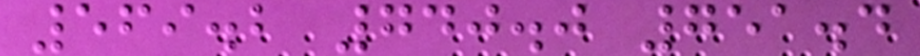569.2 740.0 751.4
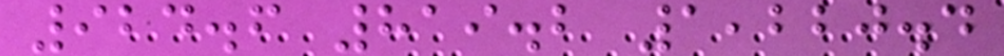924.6 819.2 1,220.4
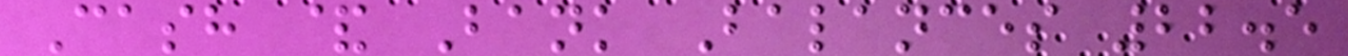Cash & Bank Balances 22.5
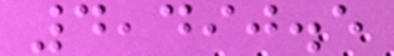4,490.5
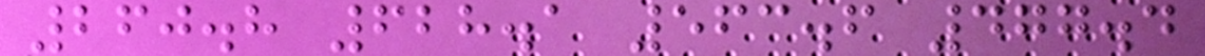260.8 628.1 563.6 477.4
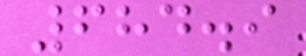684.9
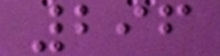296
